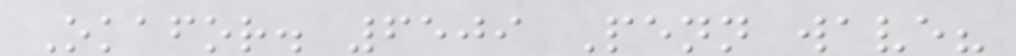Okafor. 6509 Penn wave?
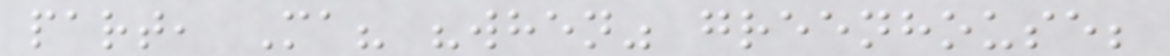part, Ma? "when" greenhouse;
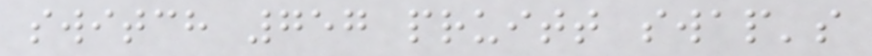switch 757 pruitt swap's
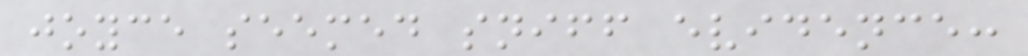joyce seemed sniff evidence:
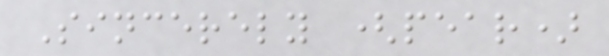Sincerely (pear)
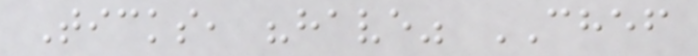Ticks, "have" CHEF
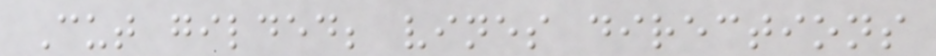Cut gilded; vines directions
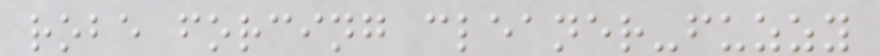robe forcing cleaner-fuzzy
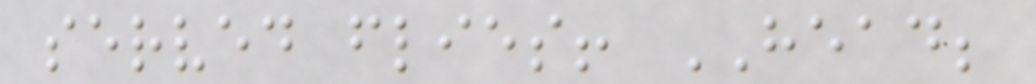served flies! HEAD;
